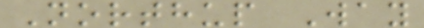Northup Way
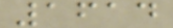1614
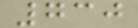730
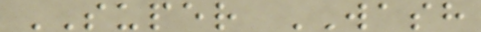SUPER WASH
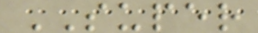SUPER
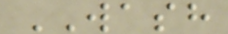WASH
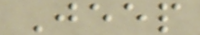Jeep
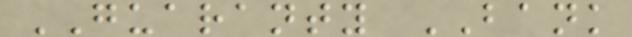GUARANTY BANK
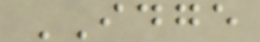IDGE
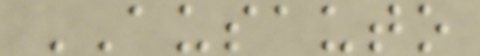AUSAUTO
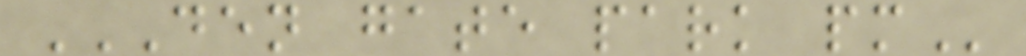DEN GATE PARK PM
